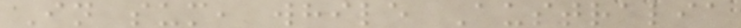In sum, while Australia
